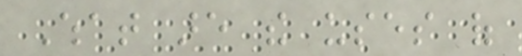What are the uses of
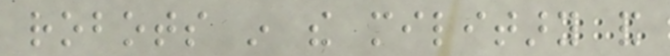robots in the military and
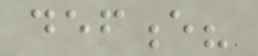defence?
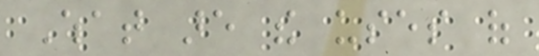What are the uses of
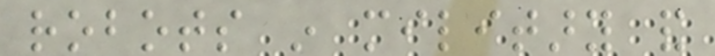robots in military and
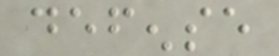defense
